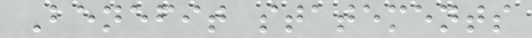Benefit statements
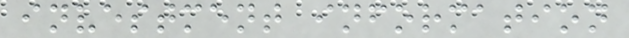investment information
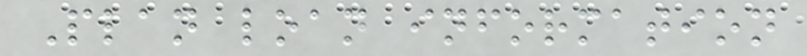Plan loan information
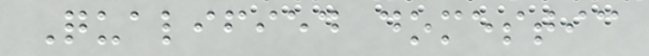Qualified domestic
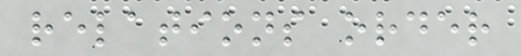relations order
